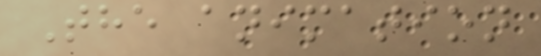The animation
